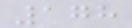178
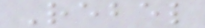Rebel
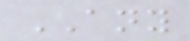ANY
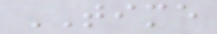TIME
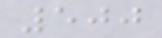500
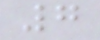7
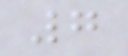7
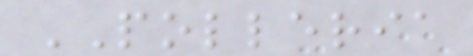POLLERIA
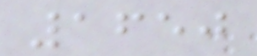1650
